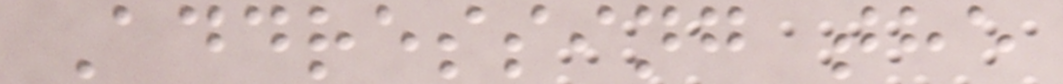Addressing the
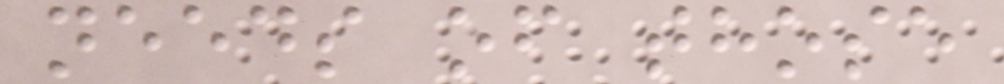needs of those
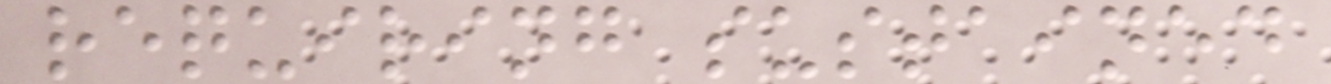requiring sustained
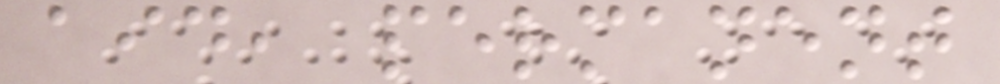aid, permanent
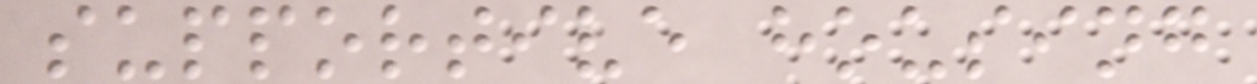supportive housing
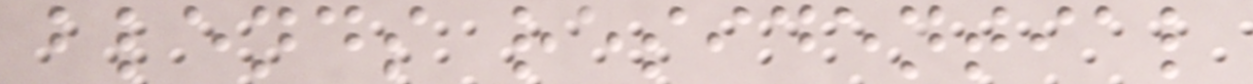blends residential
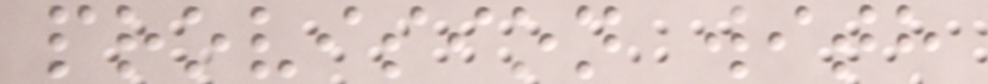provision with
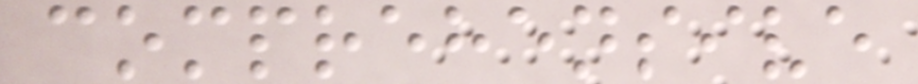comprehensive
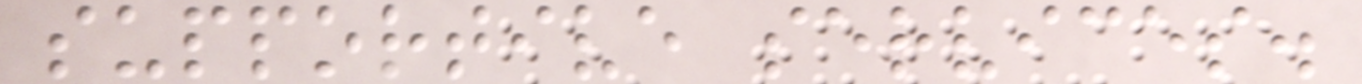supportive services.
